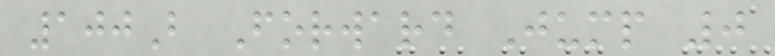100B Forward Jump 0
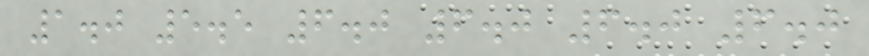1.0 5.5 6.0 6.0 6.0 6.0
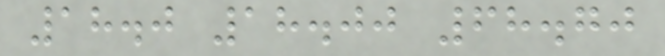18.0 18.00 68.70
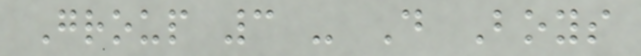Group 3 - D Boys
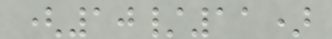(10/11)
